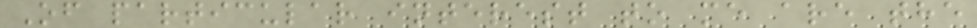Of particular interest to me are the
